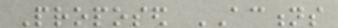Proposed ACTIONS
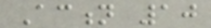Action 10
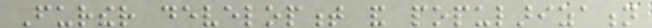Further development and popularization
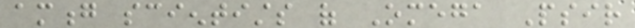among scientists of Omega Psir
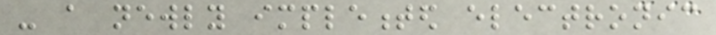- a newly implemented electronic
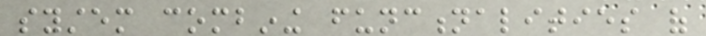system combining functionalities of
